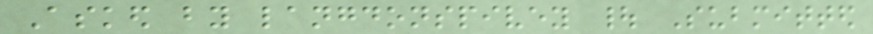Asked by langdonspivey | Submitted
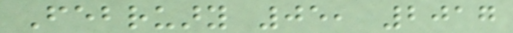February 05, 2017
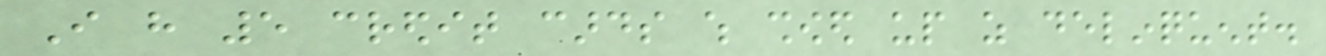I have 5 credit cards which showed up as delinquent.
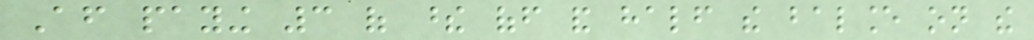After paying 3 of these off and half the balance on the
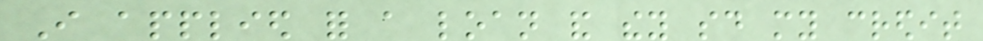I applied for a loan and they said my credit
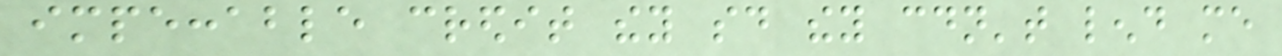impeccable credit they said they couldn't lend me
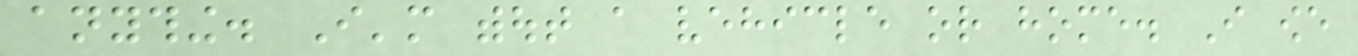anything. I'm without a vehicle or home. I owe
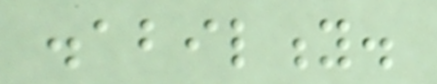disability.
